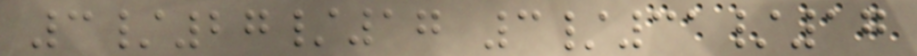3/27/17 3/31/17
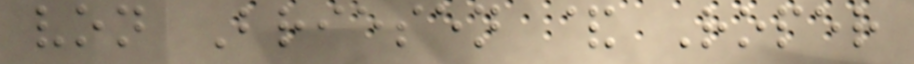von Briesen & Roper
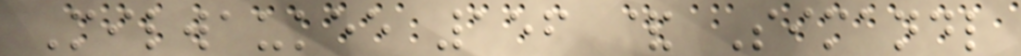Milwaukee 156 & Simandl
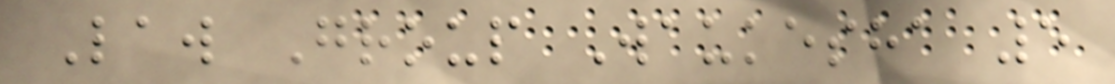Law Group Waukesha 5
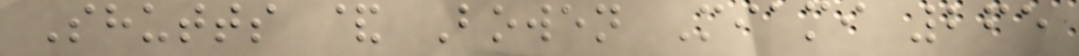Shutts & Bowen Miami 265
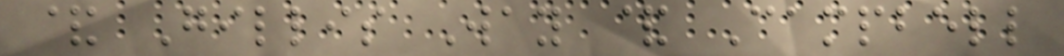& Gillis Way & Campbell
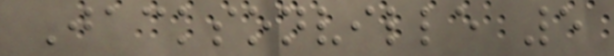Jacksonville 5
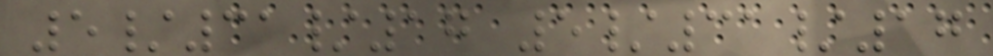5/31/17 5/31/17
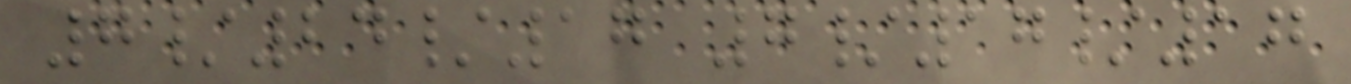7/24/17 7/17/17
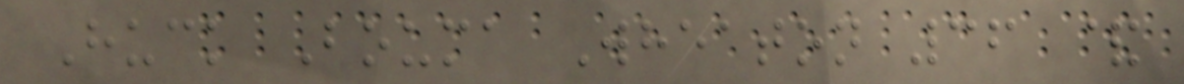Huck Bouma Wheaton 36 &
